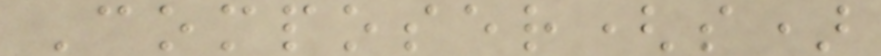Composer(s)
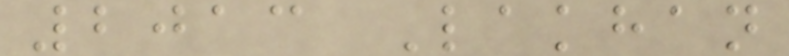2013 Lakhan
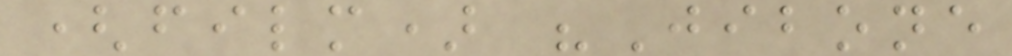(film) "Jibone
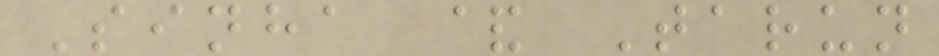Sinha & Tarun
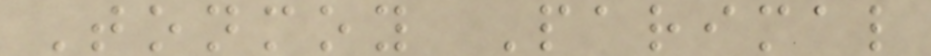Tonmoy Parimal
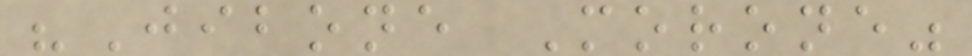"Jibone Morone"
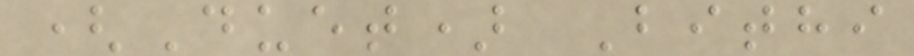(Duet) Bithi
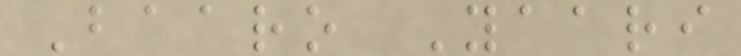Baaro Yaari
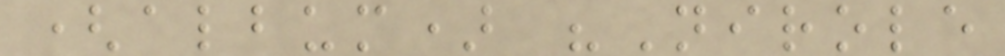(album) "Nirole
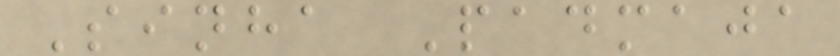Sinha Padmaja
